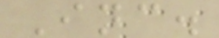Inc.
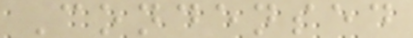Condensed
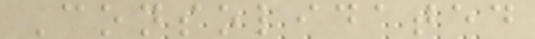Consolidated
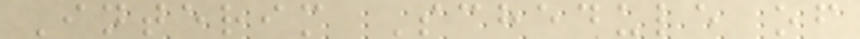Interim Schedule of
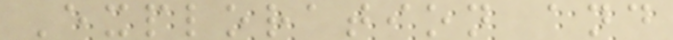Exploration and
